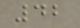42
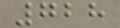728
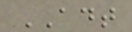ADT
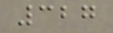327
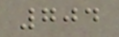704
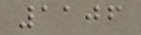1106
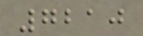7210
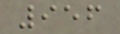956
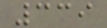339
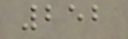252
